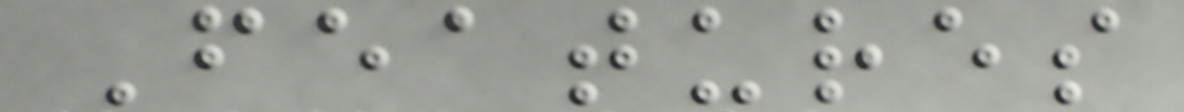Features
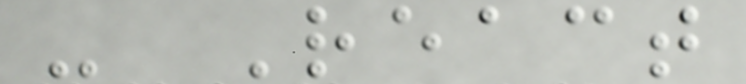- React
